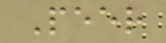Peer
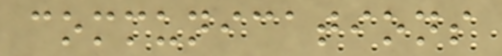communications
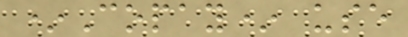*Copay* use
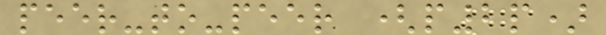peer-to-peer (p2p)
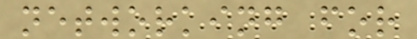networking for
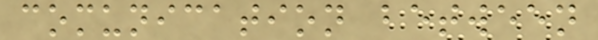comunication between
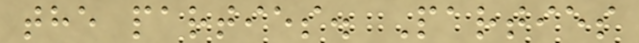the parties. Parties
